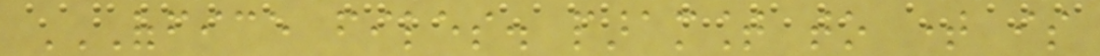OFFICE FILES. PARAMOUNT TO TIME IS
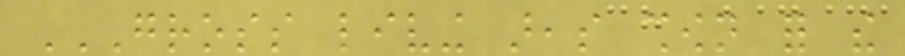GROSS LIVING AREAS SHOWN FOR THE
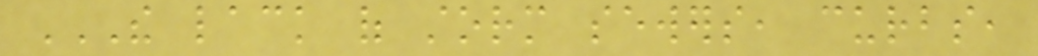THE LACK OF STORM SEWERS, CURBS,
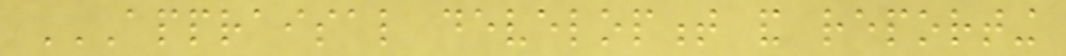APPRAISAL DEVELOPMENT AND REPORTING
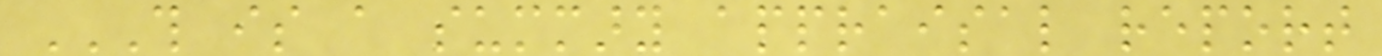THIS IS A SUMMARY APPRAISAL REPORT
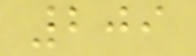209
